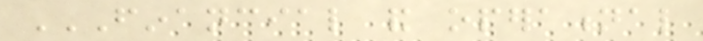FINANCIAL AND OPERATIONAL
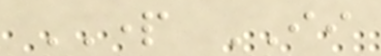PART II
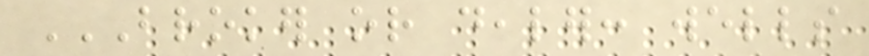BROKER OR DEALER: WELLS
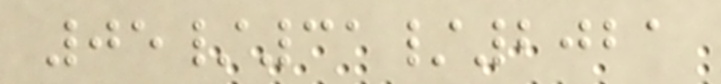05/31/2021
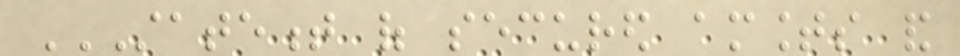STATEMENT OF SECURED AMOUNTS AND
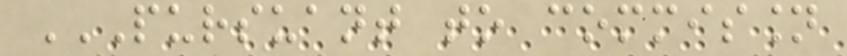PURSUANT TO COMMISSION
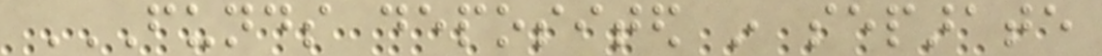FUNDS DEPOSITED IN SEPARATE
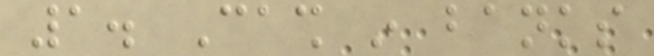1. Cash in banks
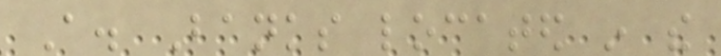A. Banks located in the
